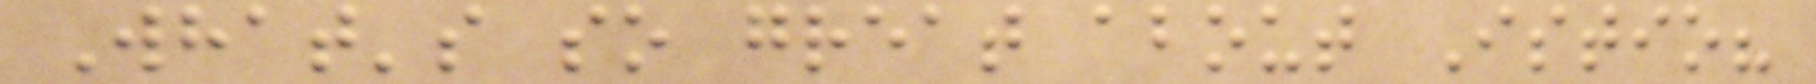What's so great about Istio?
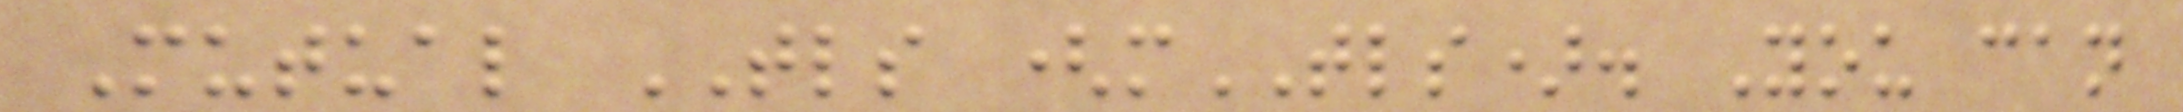Mutual TLS (mTLS). You can
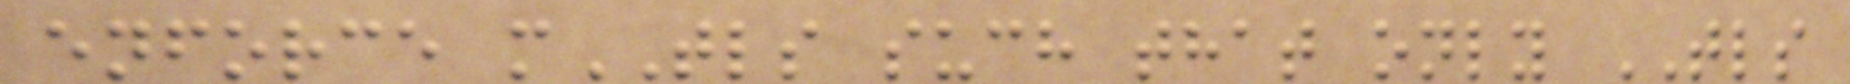enforce mTLS such that only TLS
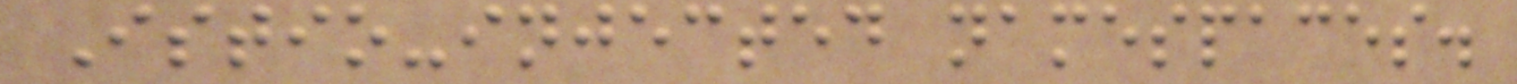Istio-injected namespaces.
